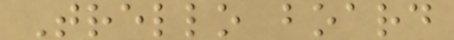Trello board
